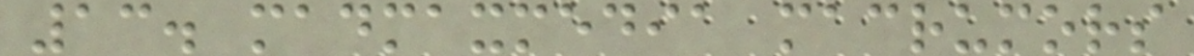13. madmaxmedia macrumors
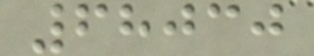68030
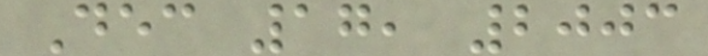Dec 17, 2003
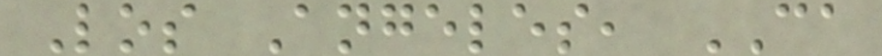Los Angeles, CA
